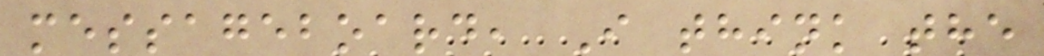messageboard, I think the
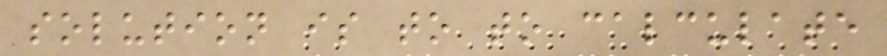solution is to to calculate
